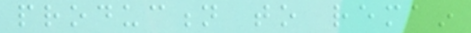production to remain
